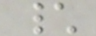\
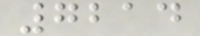7214
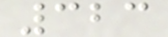323
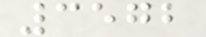3572
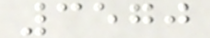3570
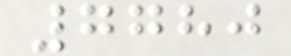7780
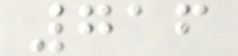716
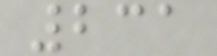231
